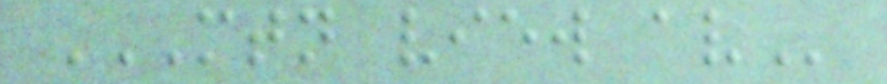MTN VIEW AV
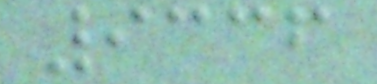9336
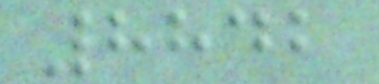8842
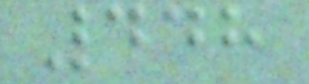448
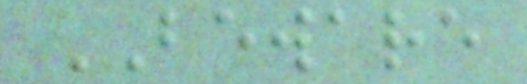BEWARE
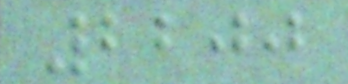2200
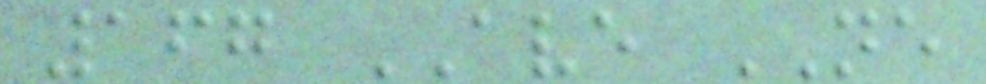167 AVE NE
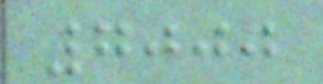7000
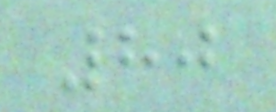80
